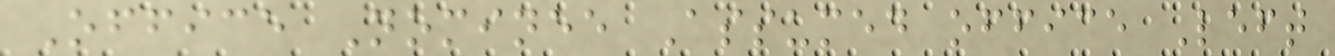Office Nominee Assumed office Left
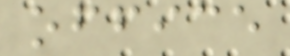office
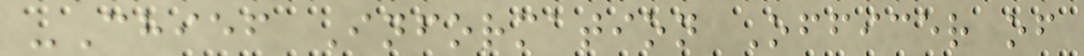-Chief Information Officer of
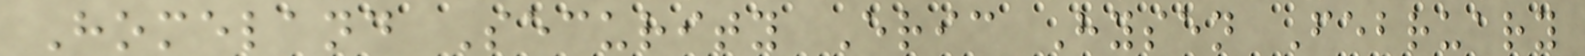Homeland Security Eric Hysen February
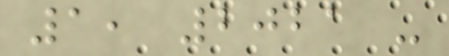1, 2021 -
